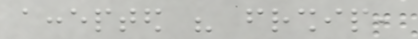accepted his friendship,
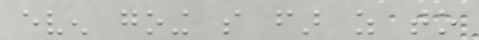even going so far as to
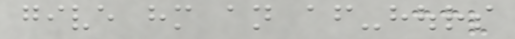give him an after-hours
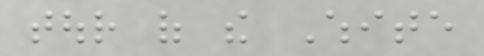tour of the White
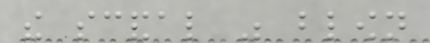the scandal was blown
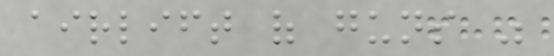airlift of guns was
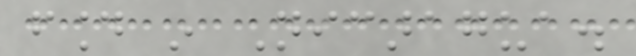found in Nicaragua.
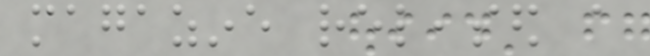magazine released a
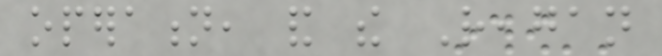operation, and the Reagan
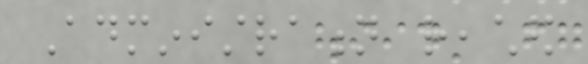Administration reached
